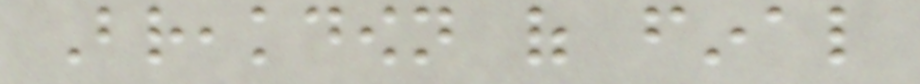Breakdown of final
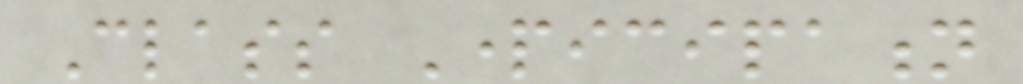Class Participation
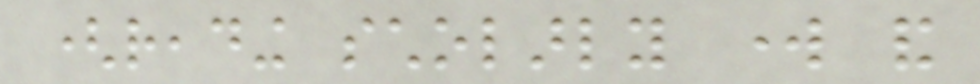(reading scholarly work and
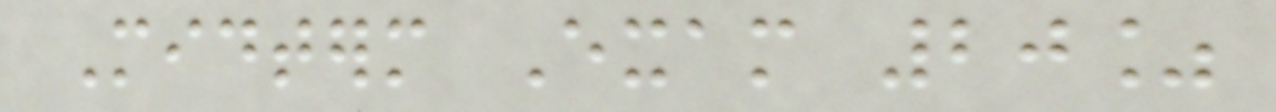Midterm Exam 20%
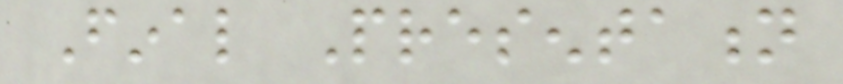Final Presentation
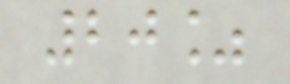20%
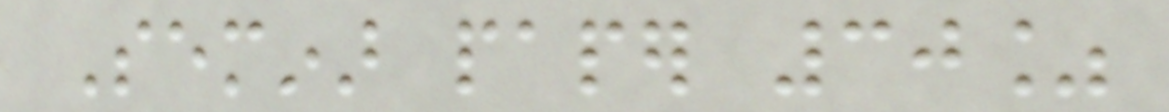Seminar paper 30%
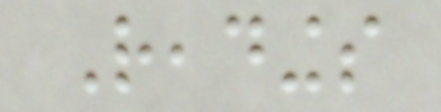Readings
